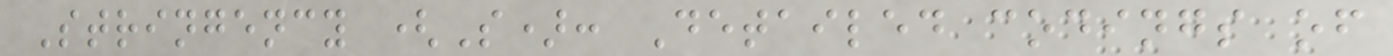Stringency (S): Detailed codings of
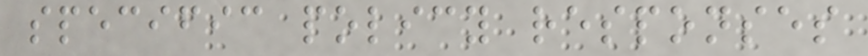specific policy responses
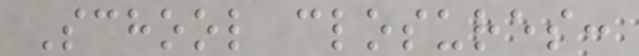School closures:
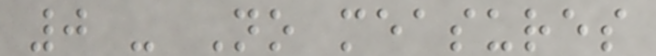0 - No measures
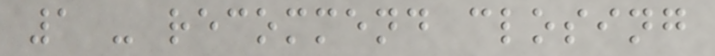1 - recommend closing
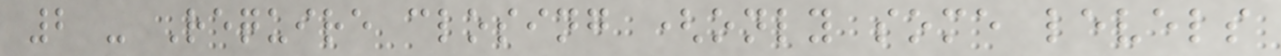2 - Require closing (only some levels
